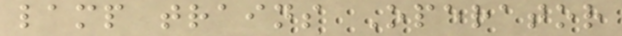lamp trains Operator
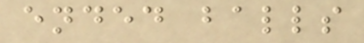ended balls
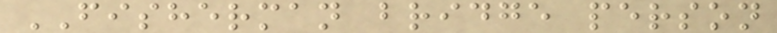FISHERMAN bridge person
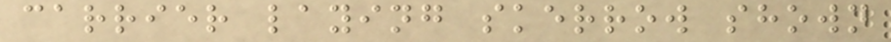carrier laying skerrow shown
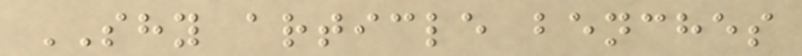SHY article benches
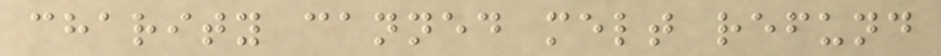charity canned melt refund
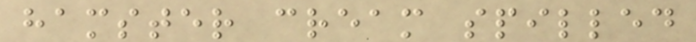hamster cream spilled
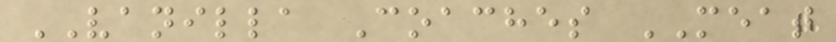VANILLA Coaches MEAT
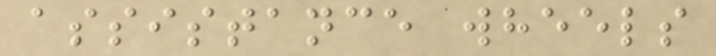assistance wheels
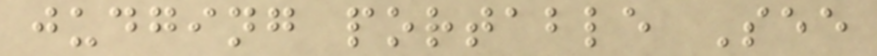judging portable See
